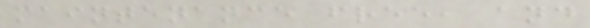maintenance free, and
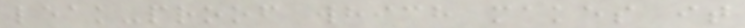leak-proof which makes it
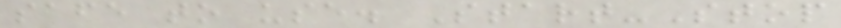safe to use. Start-Stop
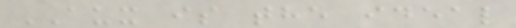AUX is the ideal
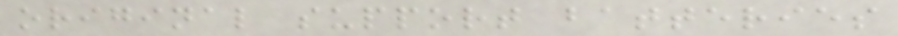original support batteries
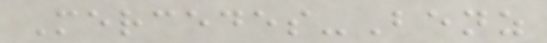Mercedes-Benz
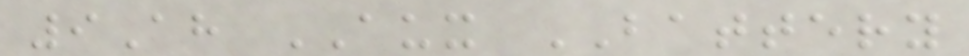9Ah AUX BATTERY
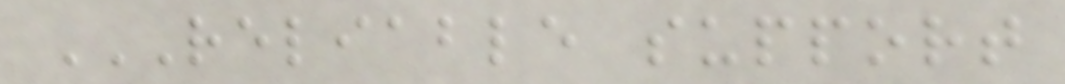RELIABLE SUPPORT
